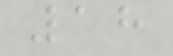18
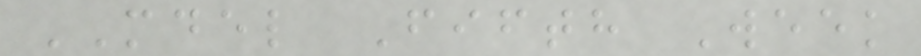MDEL Fifth Week
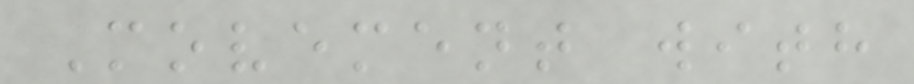Movement with
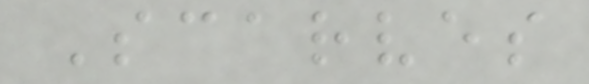Scarves
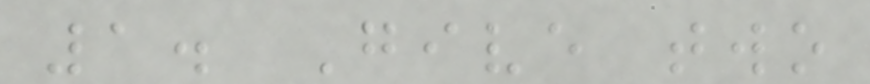1. Give two
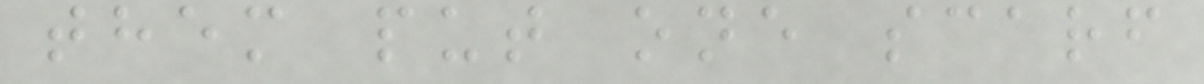them put one scarf
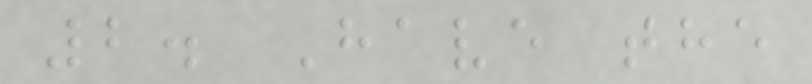2. Have the
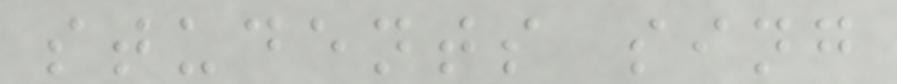students sing
